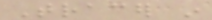Tracer in
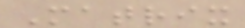Matrix
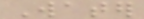Water
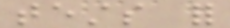tests for
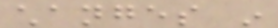changes in
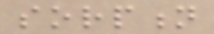sorption
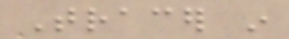Tracer in
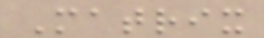Matrix
